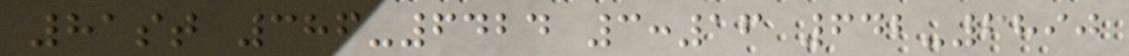81st 386-6424 3:16 642-6890
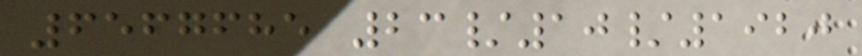6567685 23/10/1920
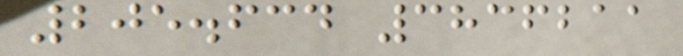205.634 3836211
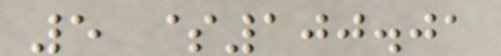5 $100.01
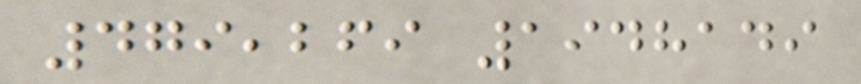479,269 1948149
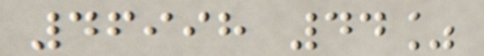46998 44%
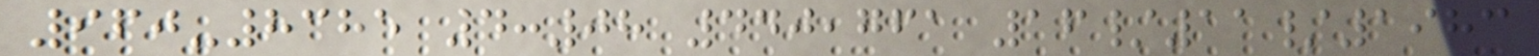960-8385 4:08 440,761 16/11/1983
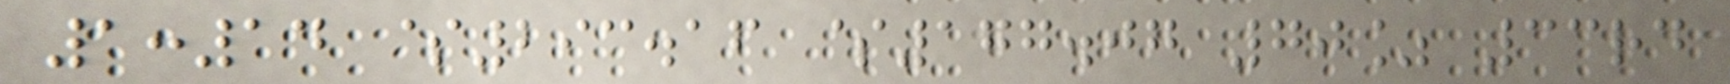1:14 $293.16 $177.07 70% 33rd
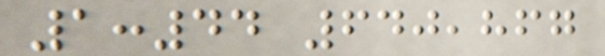1:44 640,867
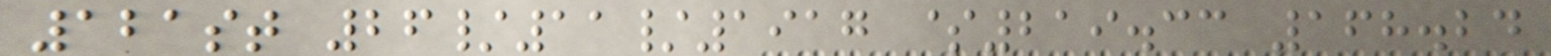121st 26/11/1917 $219.33 168.24
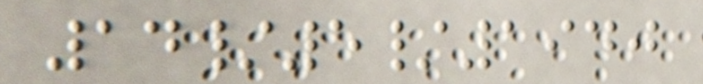14/5/1940
